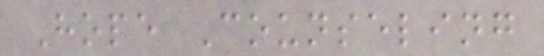Hope Counseling
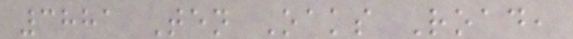3881 Ten Oaks Road,
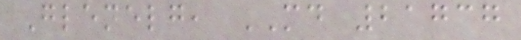Glenelg, MD 21737
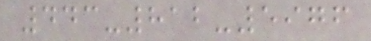443-812-5976
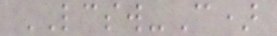LCSW-C)
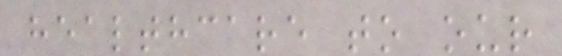healthcare to our
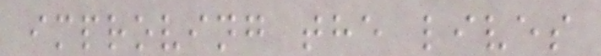improving the lives
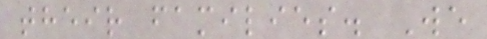their families. We
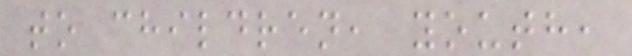to children, youth,
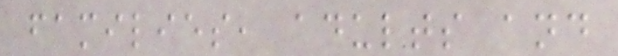families, adults and
